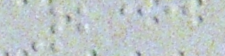233
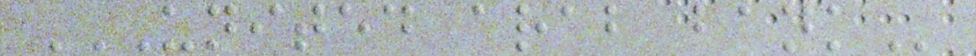UNITED ARAB BANK
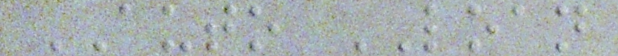AUTO LOAN
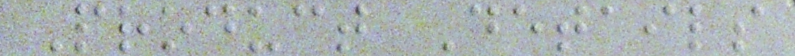Product Details
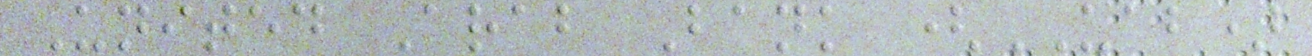United Arab Bank (UAB)
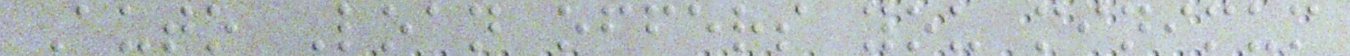Auto Loan offers you minimum
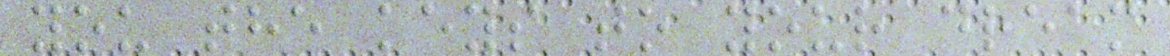you the keys to your dream
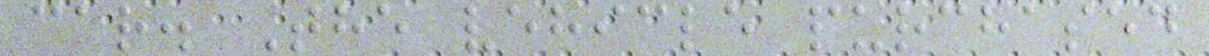car. The vehicle purchased
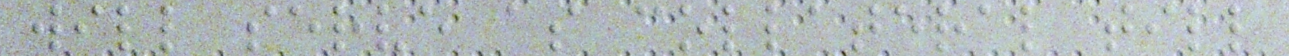will serve as collateral till
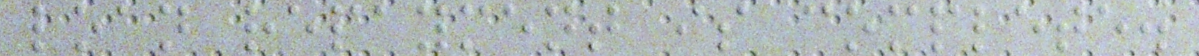loan repayment is complete.
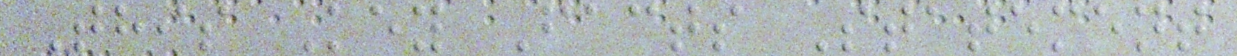This Key Facts Statement
